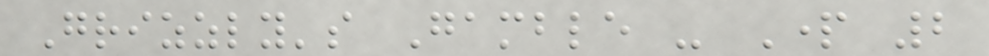Grizzly's Gamble - Part 2
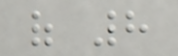of 8
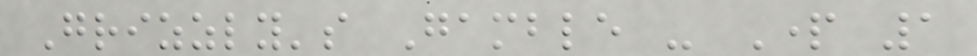Grizzly's Gamble - Part 1
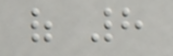of 8
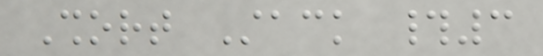Short Stack #3
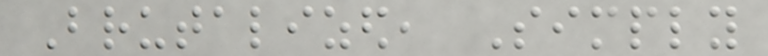Brutalized, Simply
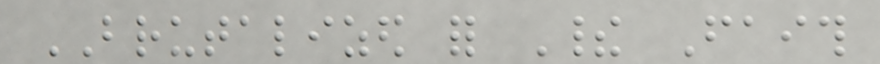BRUTALIZED for Their Faith
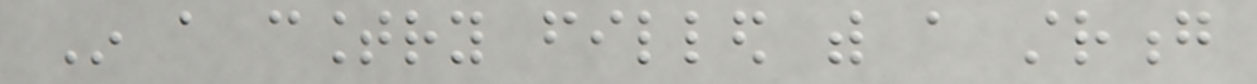In a country filled with a strong
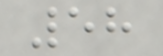58
